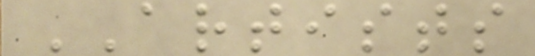ARTISTS
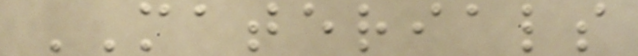MATERIALS
